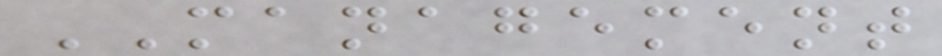MANAGEMENT
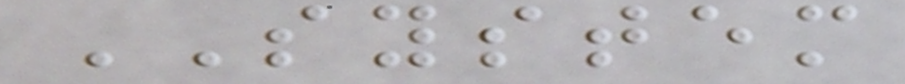SYSTEM
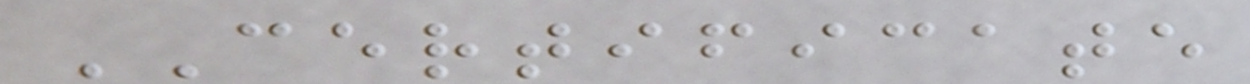CERTIFICATE
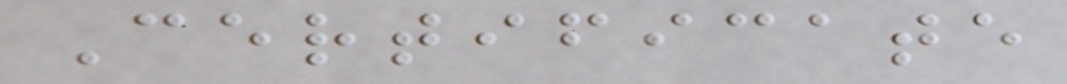Certificate
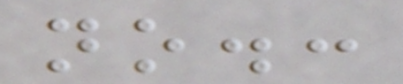no.:
